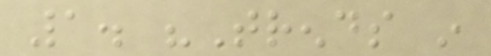1. "Trends in
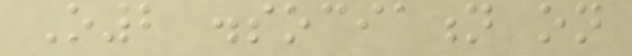O2 dissociation on
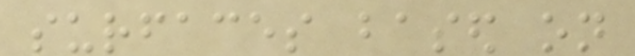surfaces based on
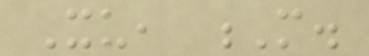Xu, M.
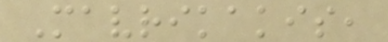Mavrikakis,
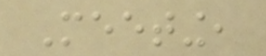Meeting,
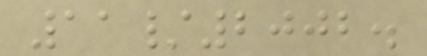11/2002.
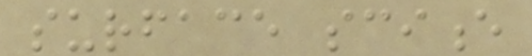surface science
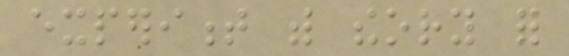experiment with theory for
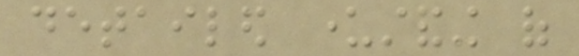detailed understanding of
